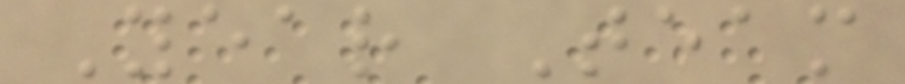Year Team
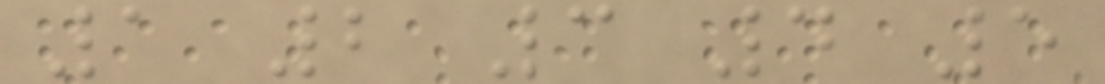1 2 3 4 5
